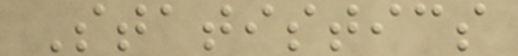Statistics
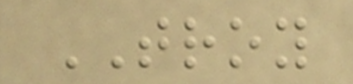TROY
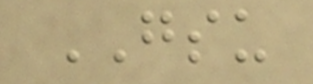GSU
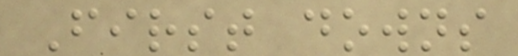First downs
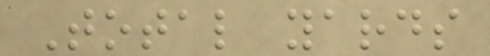Total yards
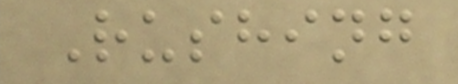Rushing
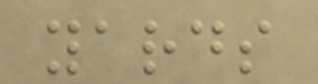yards
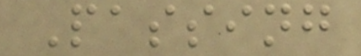Passing
